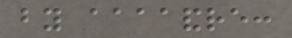by aaaaandre:
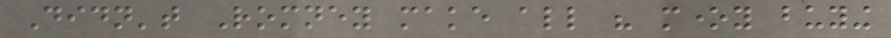Didn't Romney make all his money buying
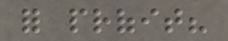for profit?
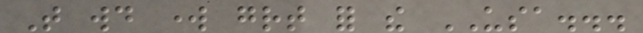That would work great for the USA...
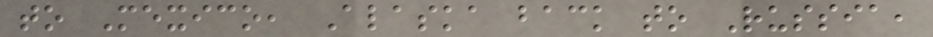to Mexico, Alaska back to Russia,
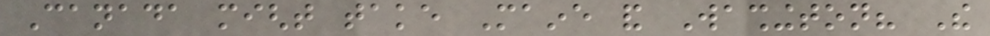Canada might take Maine and Washington? The
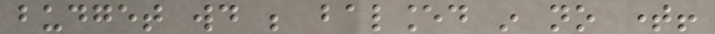budget would be balanced in no time!
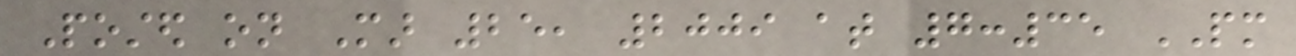Posted on Mar 25, 2009 at 7:35 PM
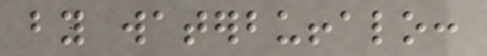by waterbuffalo:
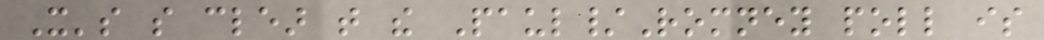It's so clear that the Paul/Romney poll is
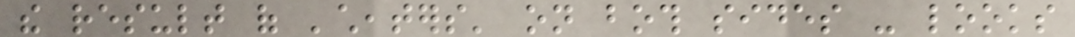the result of 'cheaters' on both sides - looks
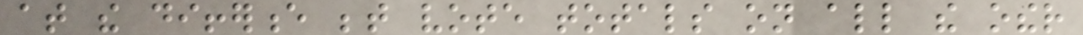at the difference between vote totals on all the other
